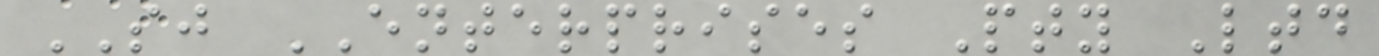SJ ENTERPRISES Pty Ltd
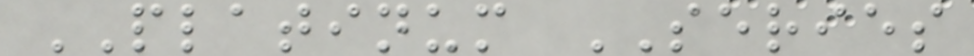PLATINUM SERIES
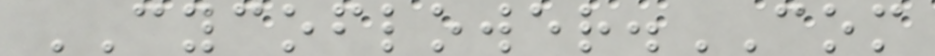CYCOFLOWER.COM
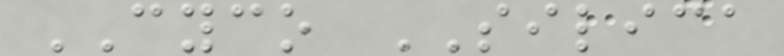CYCO SILICA
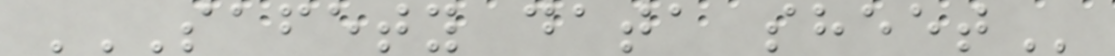SAFETY DATA SHEET
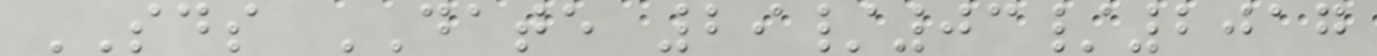SDS DATE 29/03/2017
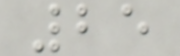25
